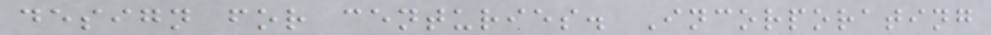design for centuries. Incorporating
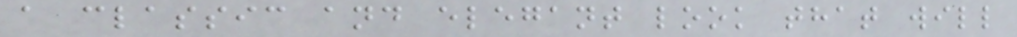a classic and elegant look that will
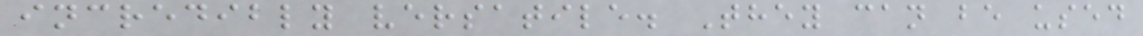incredibly versatile. They can be used
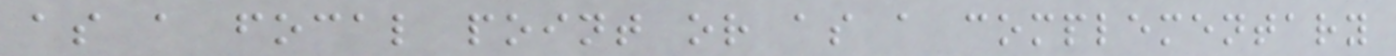as a focal point or as a complementary
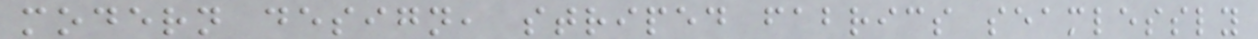modern design, striped fabrics seamlessly
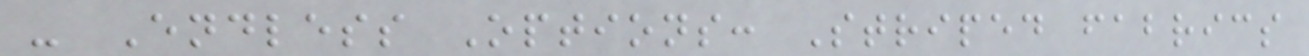- Endless Options: Striped fabrics
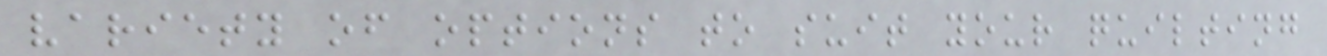variety of options to suit your quilting
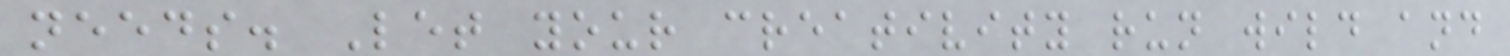needs. Let your creativity run wild and
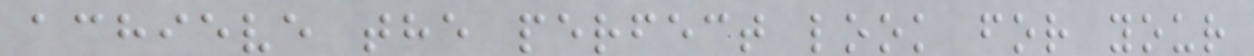achieve the perfect look for your
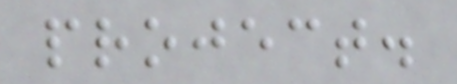project.
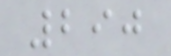290
